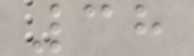38
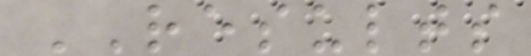RESULTS
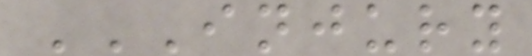INJURY
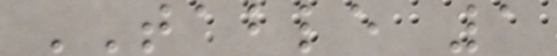TABLE 1
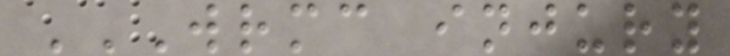WRMC INJURY
